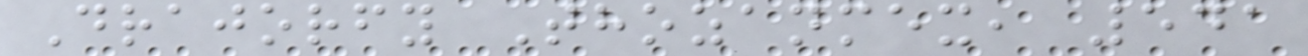Drajorfy Thozanmex, 541
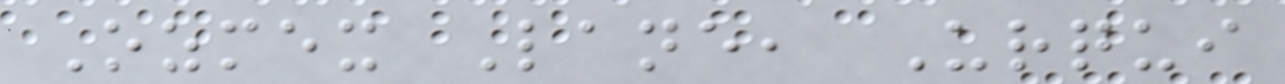Ozmex Lane, Urqui
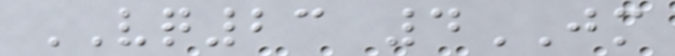VQ23 4JM
